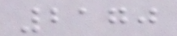2170
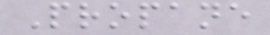Propane
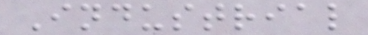Industrial
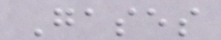Gases
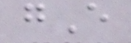gE
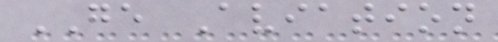GE Aviation
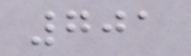701
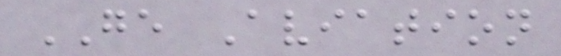GE Aviation
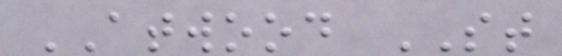ATWOOD ST
